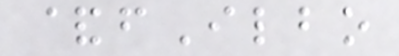&fIlbo
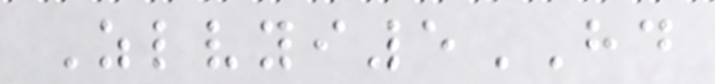Zlvyi5HD
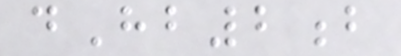dHb2b
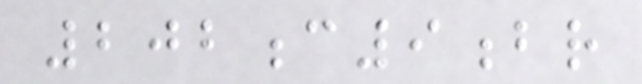202c9br
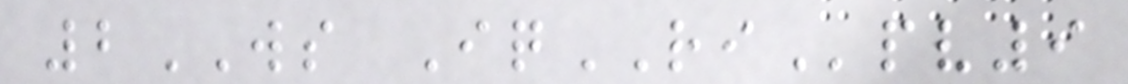2WS IqRIpv9
